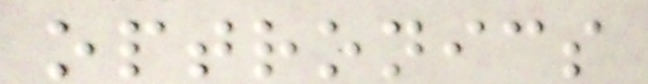optronics
